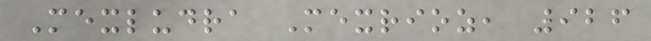Mexludra Mexrioz, 926
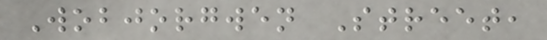Wobjorgwen Street,
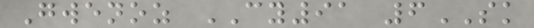Gwenoz CY91 6SK
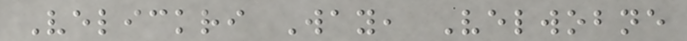Velickri Way, Velwobne
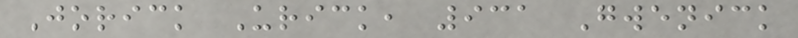Jorick Urick, 931 Gwenick
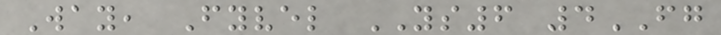Way, Fyvel YS6 4FG
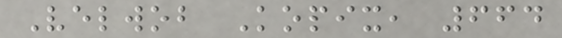Velwob Kopix, 664
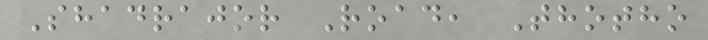Shadrajor Road, Thotho
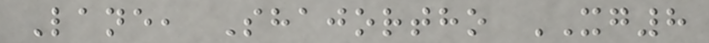Lane, Shajortho XG8
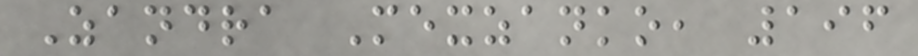Zandra Mexzanko, 196
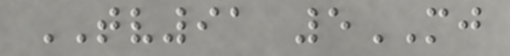TV91 5MJ
